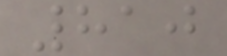810
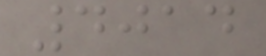4014
